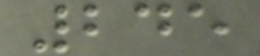245
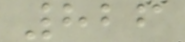826
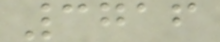3716
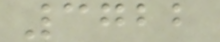3722
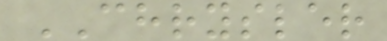CHRYSLER
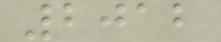2012
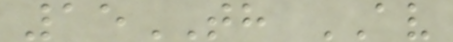15TH AV
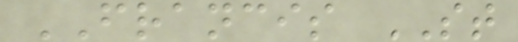FRANCIS ST
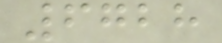6728
